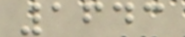1643
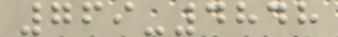769-4848
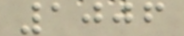1006
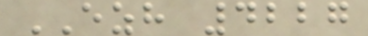EZH 4227
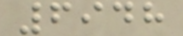6948
